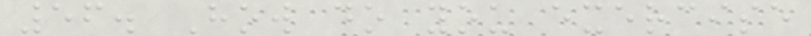56. How do you exercise
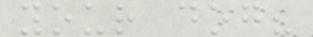your dog?
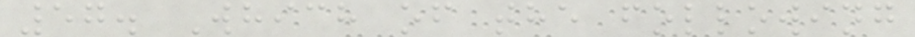57. Which of the following
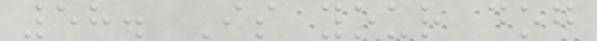58. Is your dog
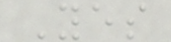Yes
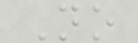No
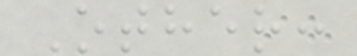Other:
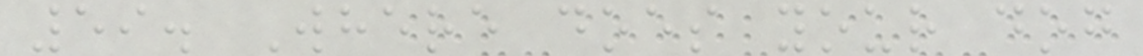59. Where does your dog
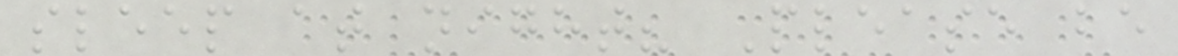sleep at night? Please be
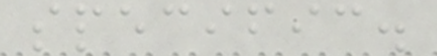specific.
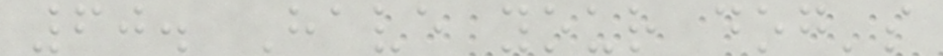60. Have your dog's
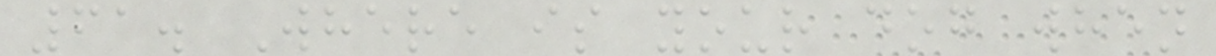61. Where is your dog when
